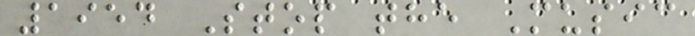1954 Stop the Music
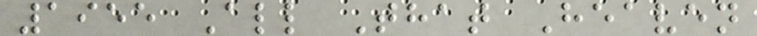1955 All That Heaven
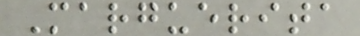Marguerita
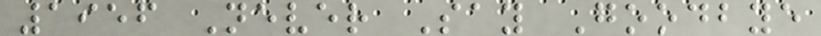1956 Never Say Goodbye
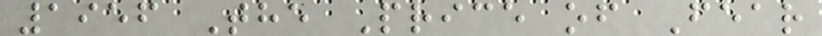1956 The Price of Fear
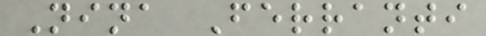Nina Ferranti
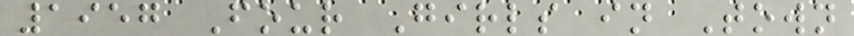1957 Four Girls in Town
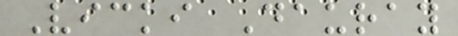Vicki Dauray
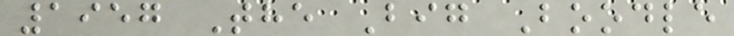1957 The Big Boodle
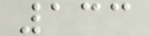133
